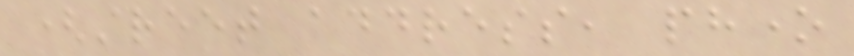(street address, phone
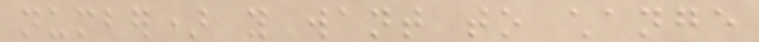number) you want to change
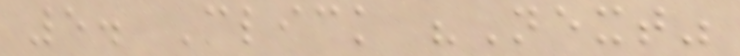5. Click "Next"
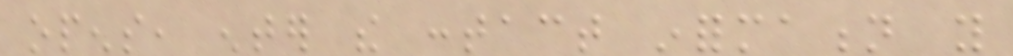opens, enter the contact information you
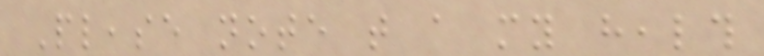Please note that a my health
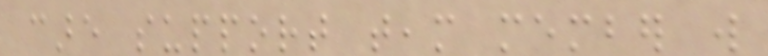care support team member will
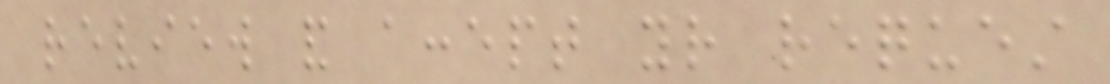review and accept your request
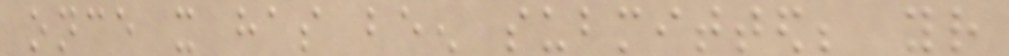once it has been submitted; your
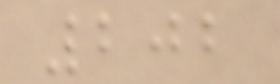202
